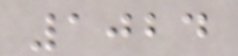1024
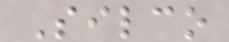Silco
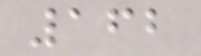162
